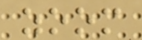zoom
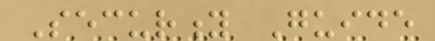Security Guide
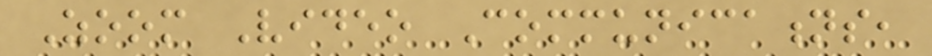Zoom Video Communications,
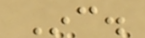Inc.
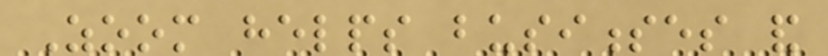Zoom helps businesses and
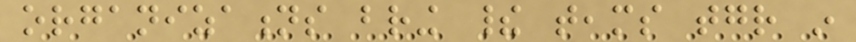organizations bring their teams together in
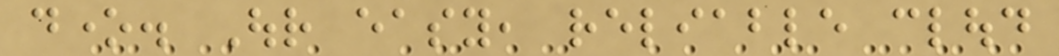done. Our easy, reliable cloud
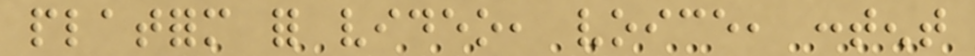platform for video, voice, content
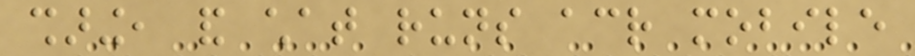sharing, and chat runs across mobile
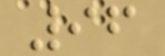96
